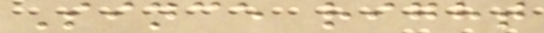Since right
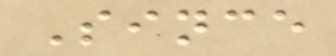Since
